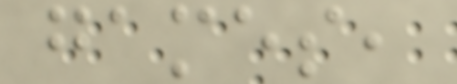games,
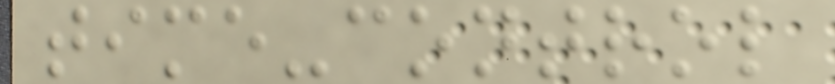time-control
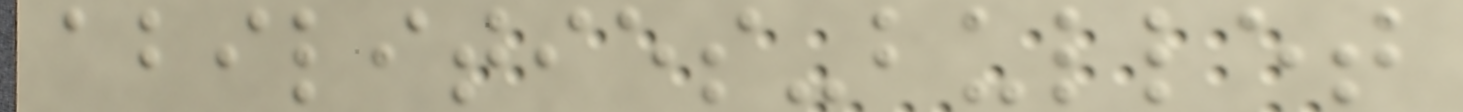abilities-bullet
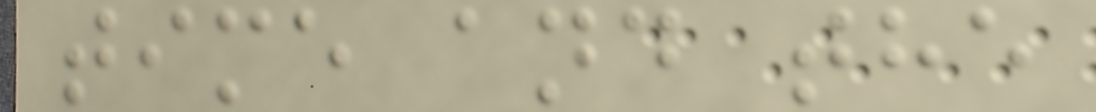time and the
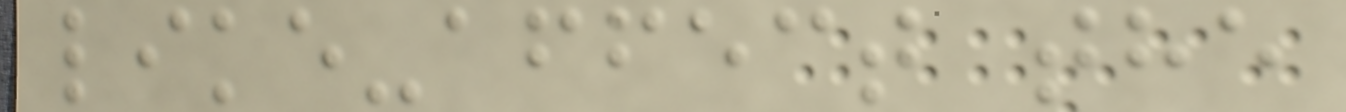like-affect the
